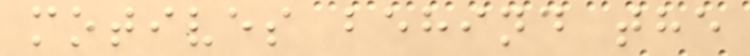motives behind the
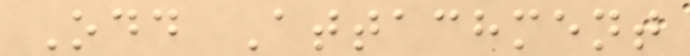Odd Attachment
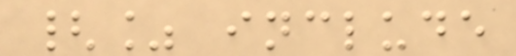{% include
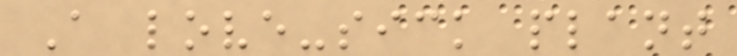A love-sick plant
